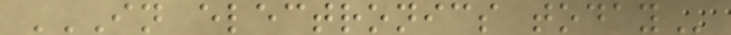IN ELECTRONICS TODAY
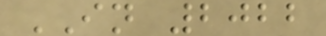IN 2022
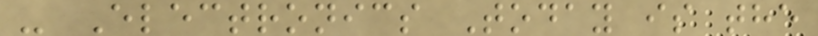- Electronics Today is the
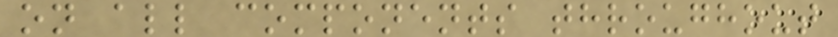on all components throughout
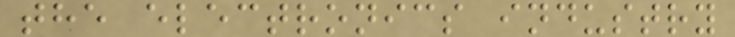the electronics industry
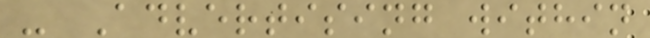- Advertising within
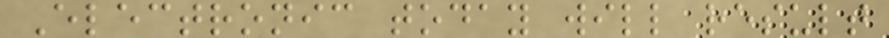Electronic today will result
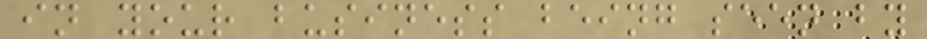in your business being seen by
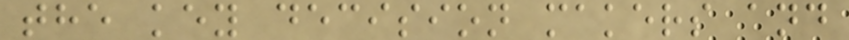the key decision makers and
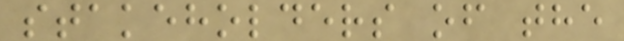stakeholders of the
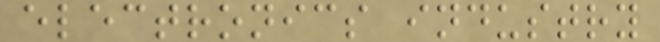electronics industry
